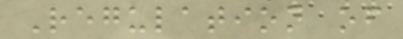Regulation of
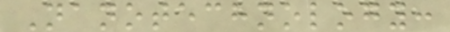Nanotechnology:
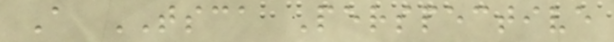A TSCA Perspective
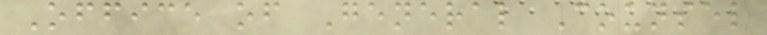Office of General Counsel
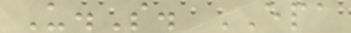U.S. EPA
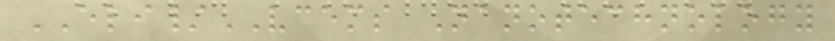ELI/VCEMS Nanotechnology
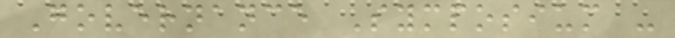Governance Symposium -
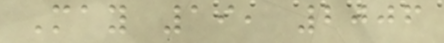May 19, 2006
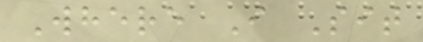Where I Sit
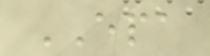EPA
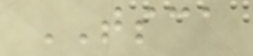TSCA
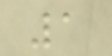1
